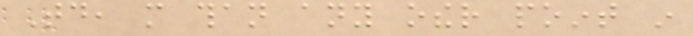Today, more than any other point in
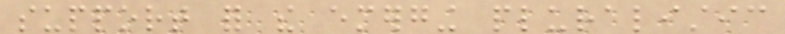support for the emerging pluralistic
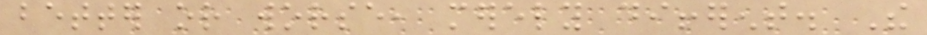better or worse, merely different. The
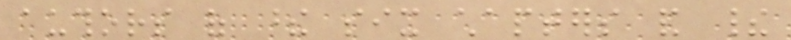authors of these six chapters and their
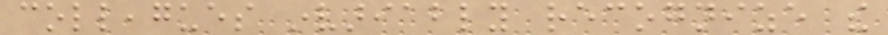colleagues invariably recognize the
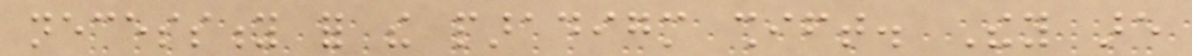necessity for the paradigm shift. They are
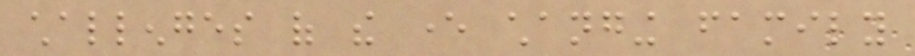challenges of the ever changing family
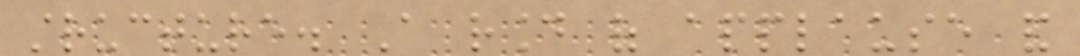structure. A round of applause and
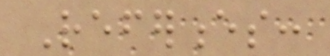References:
